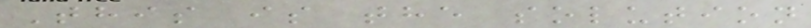This is the solution
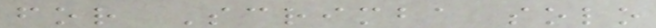for Scrimba solo
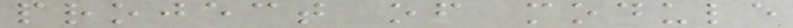project of module
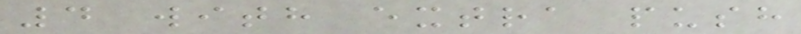4 with extra push
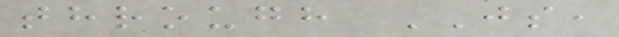through JS,
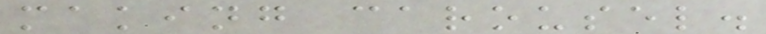making carousel.
